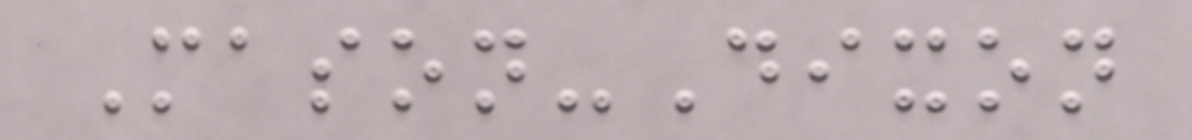Mason-Dixon
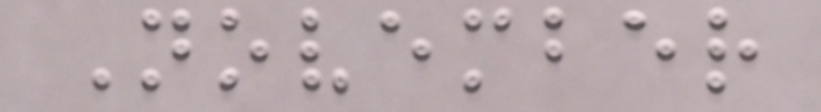November
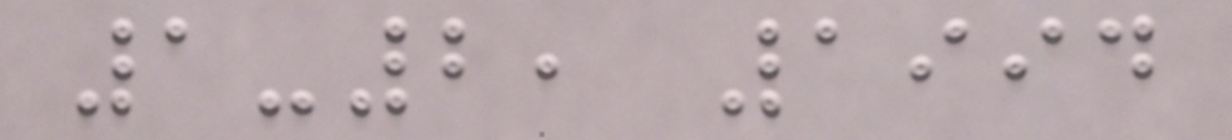1-2, 1994
